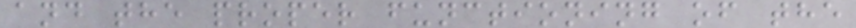and the proper functioning of the
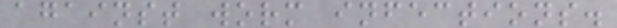against worm infections.
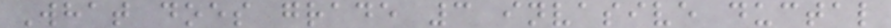What does grade 3 invasive ductal
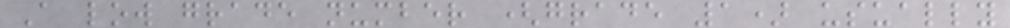A low grade number (grade 1) usually
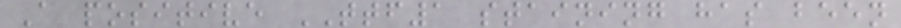A positive TTF1 staining has been
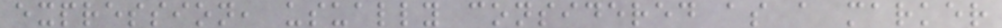expression, usually considered as a marker
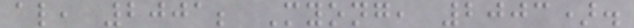al, 2001; Myong, 2003).
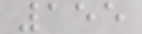155
